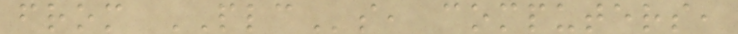from PLCs, computers,
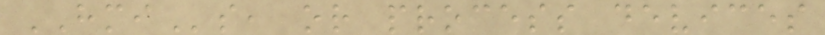HMIs, or process devices
